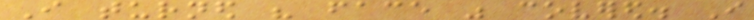I turned his face was covered. I
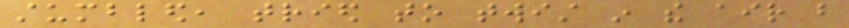stumbled, tried to twist in the air but
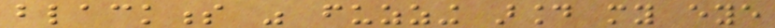blackness was fuzzing around my eye
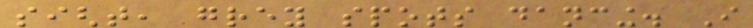sight, grey spots dancing. I
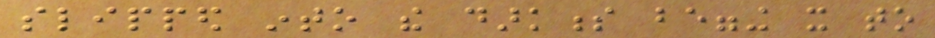slipped into the darkness begging it to
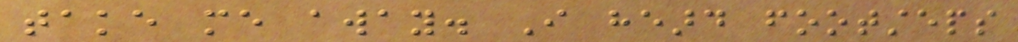take me away. I heard footsteps
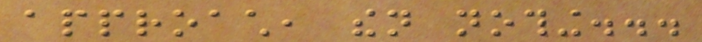approach, then nothing...
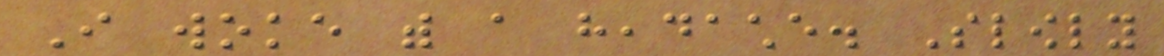I woke with a headache. Slowly
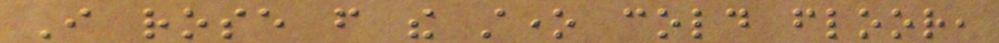I rose from the stone cold floor,
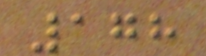178
